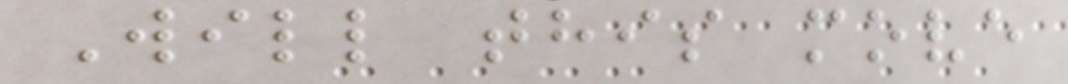Will this move
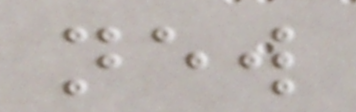new
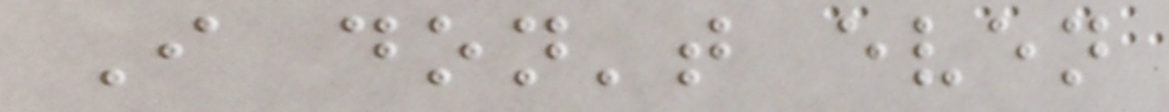I don't even
